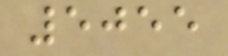5055
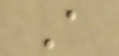A
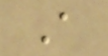A
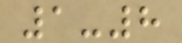1-8
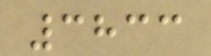3833
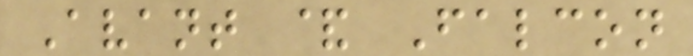Avant & Falcon
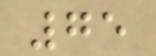75
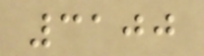3100
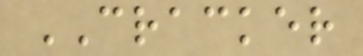CRACKER
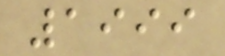1999
